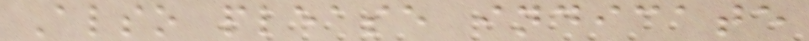Also please indicate
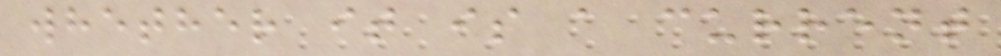whether it is a current
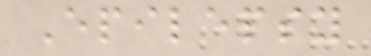Epilepsy
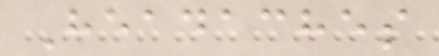Headaches
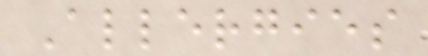Allergies
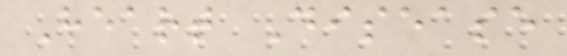Heart Disease
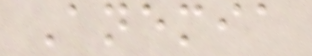Anemia
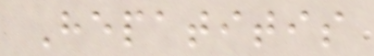Hepatitis
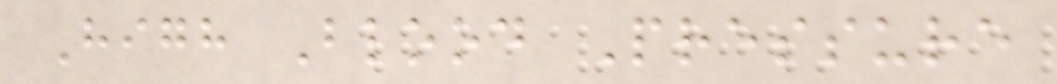High Blood Pressure
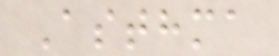Asthma
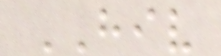HIV
